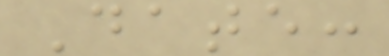Date:
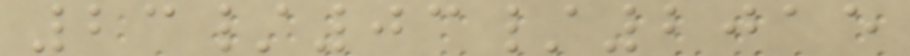23/03/2015
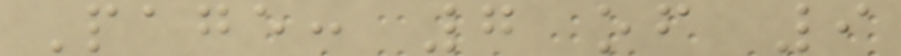Page: 7 of 9
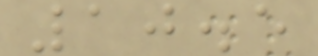10.5
